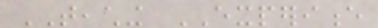TEACHING EXPERIENCE
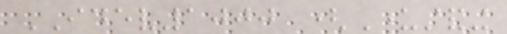IDEV1000 (Understanding
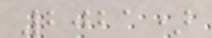2021)
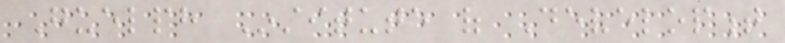Guelph Institute of Development
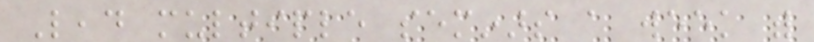Lead multiple seminars a week with
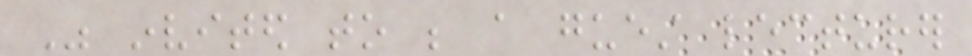Was invited to be a guest lecturer
